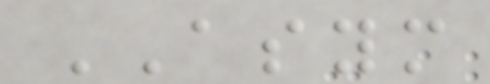ASYM
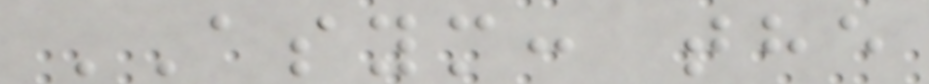ASYM: the
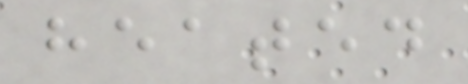heated
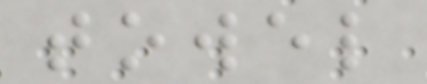towel
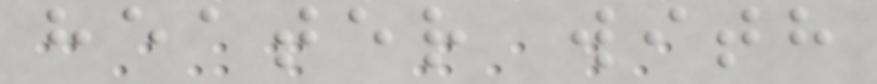heater with
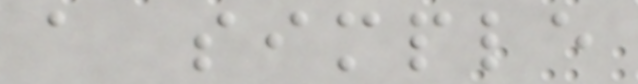a simple
